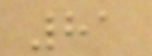81
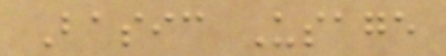Basic Usage
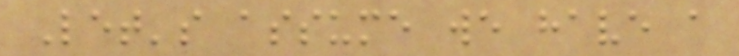Let's assume we have a
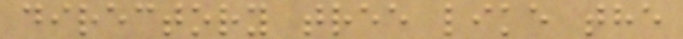directory tree like the
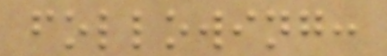following:
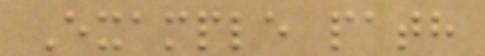Example path
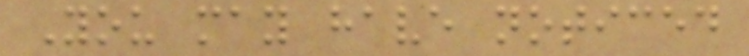You may have noticed
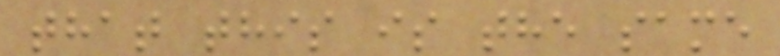that this is the same
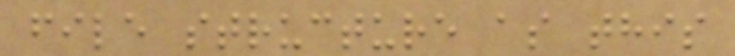file structure as this
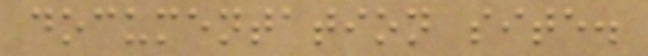documentation site.
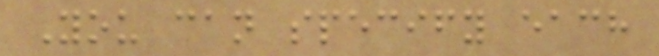You can specify each
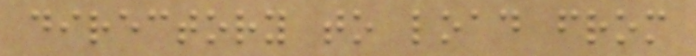directory to load from
